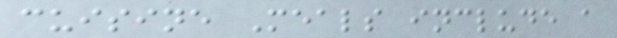cuisine Meals include a
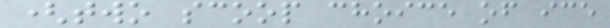(two scoop choice of ice
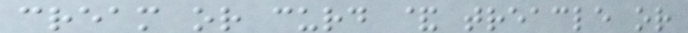cream or curd & treacle or
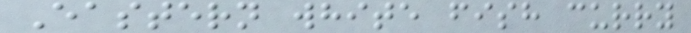Eastern white fish curry
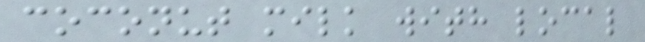coconut milk with local
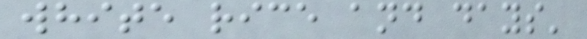white rice and days'
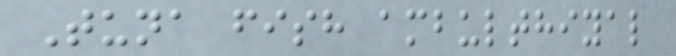Tuna fish ambulthiyal
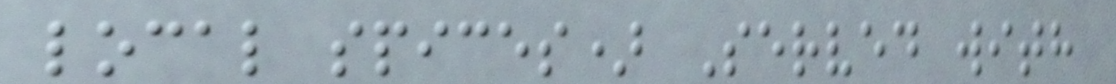local spices) Served with
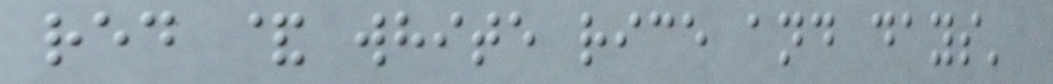red & white rice and days'
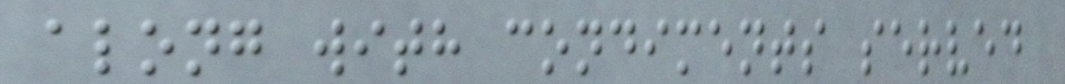along with condiments served
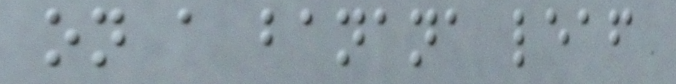on a banana leaf
